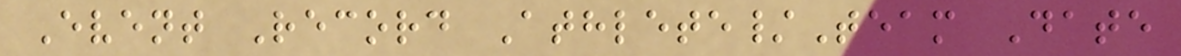Event Record Athlete/Team Date
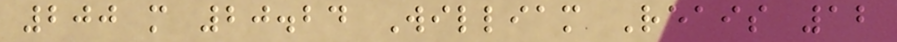200 m 20.24 William Reais 12
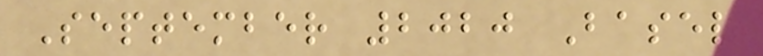September 2020 Basel
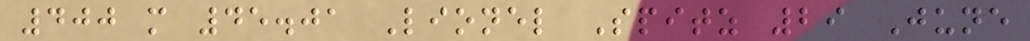400 m 45.01 Lionel Spitz 29 June
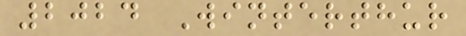2024 Winterthur
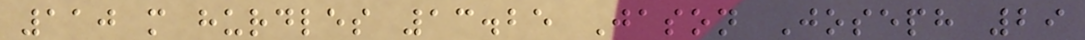110 m hurdles 13.25 Jason Joseph 29
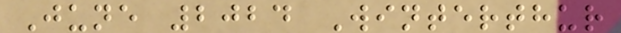June 2024 Winterthur
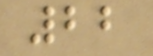22
